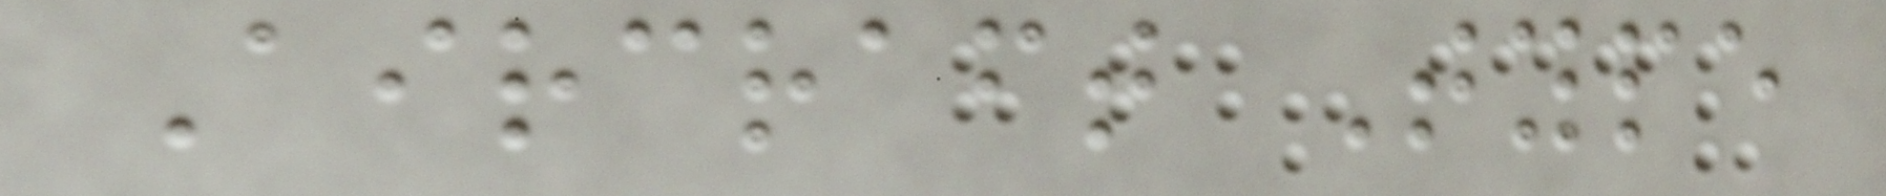Aircraft Type
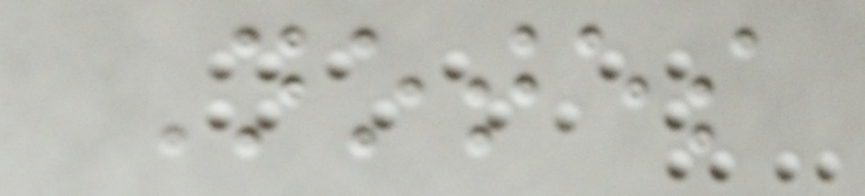Notes
